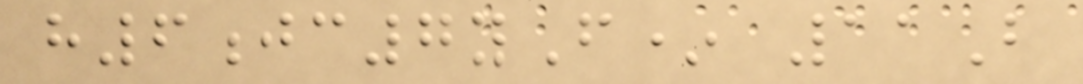h6jc7yF* 11B
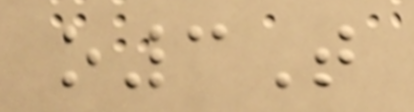o3T
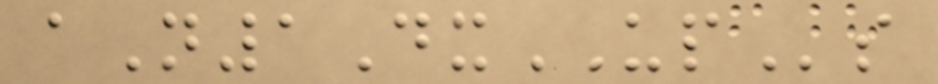aN1DxUPs
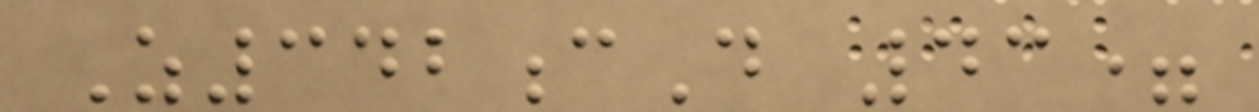Z342cD 43=
